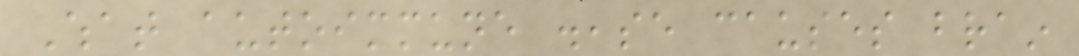What autoimmune disease causes brain
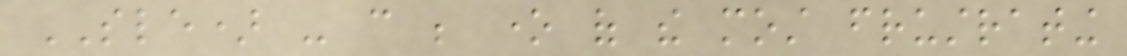SLE) - can be one of the most frustrating
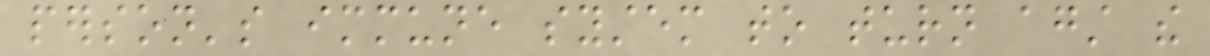person's immune system to turn against the
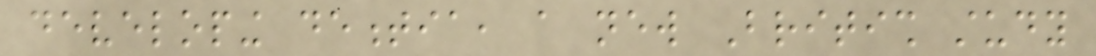developing dementia, a new British study
